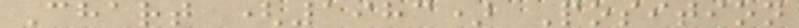Chart (1983) Position
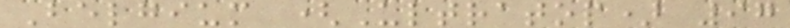Belgium (Ultratop) 97
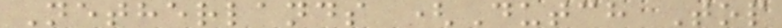Netherlands (Dutch Top
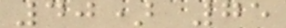40) 75
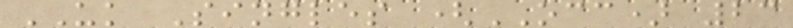UK Singles (OCC) 23
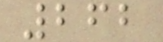262
